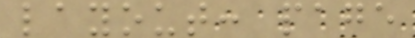layout: page
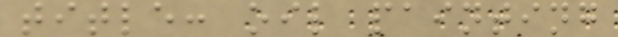title: oil painting
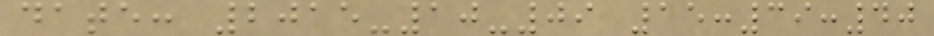date: 2015-10-09 15:39:40
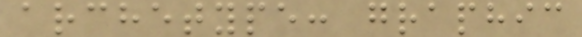archetype: graphic
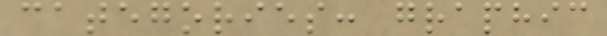categories: graphic
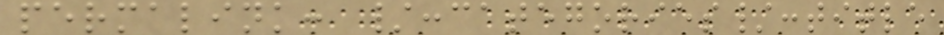permalink: /:categories/:title
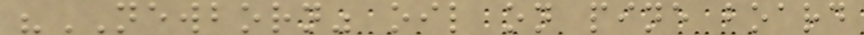"NEWBORN" oil on pine board
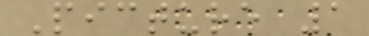Picture 1
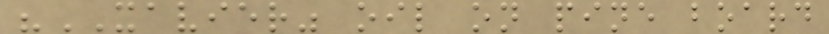"XAVIER" oil on pine board
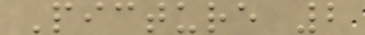Picture 2
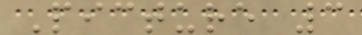Picture 3
